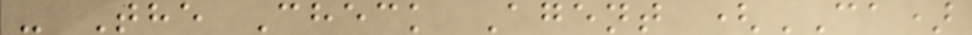- The Check Agent (CA)
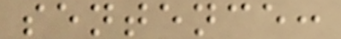sentence:
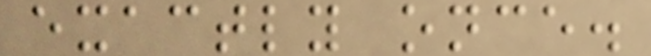exactly once.
